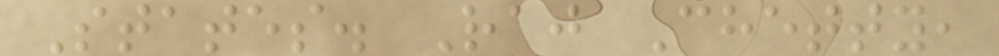States. Raj Chetty,
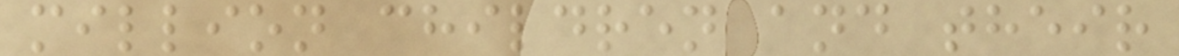million children and their
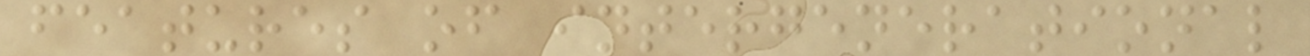features of intergenerational
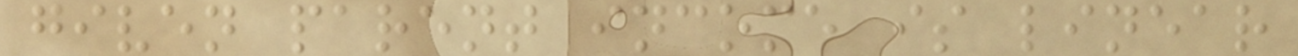given parent income is linear
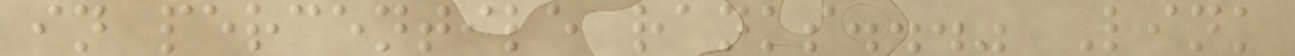in percentile ranks..." Link
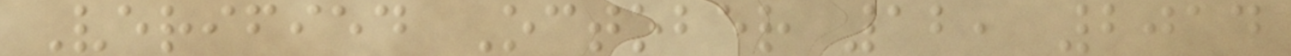Verified October 12, 2014
